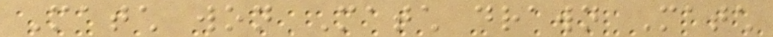Match won Match drawn Match
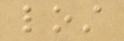lost
